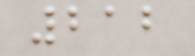212
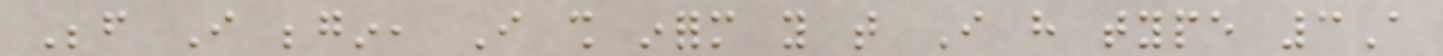Before I begin, I shall inform you that I have type 3A
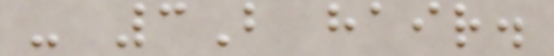- 3B hair.
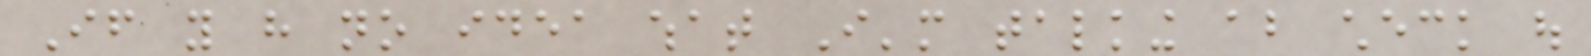If you have no idea what I'm talking about check out
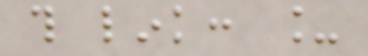this link: _
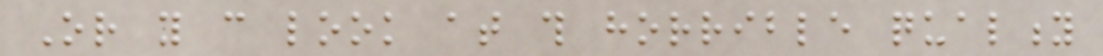Or you can look at this horrible quality
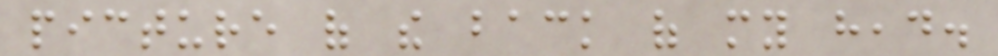picture of the back of my head.
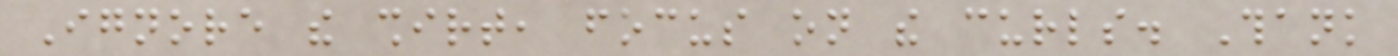Ignore the shirt, focus on the curls. Thank
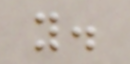you.
